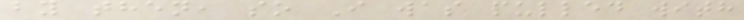by then, so I was pulled with
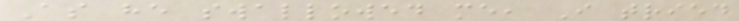As he swallowed me, I tried
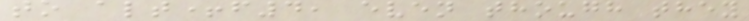to alt+f4, even though they
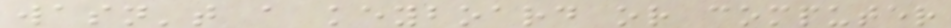wasn't a keyboard or computer
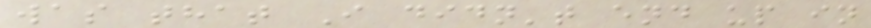was that I didn't end up in
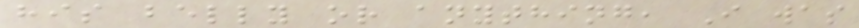his belly or anything, I was
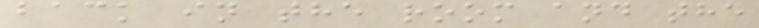back in the room and the
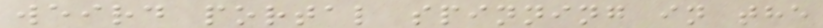weird portal spinning in the
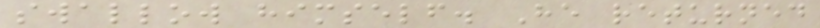swallow himself. He returned
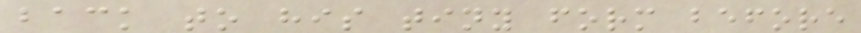back to his tiny form before
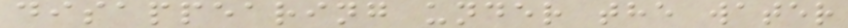disappearing under the water
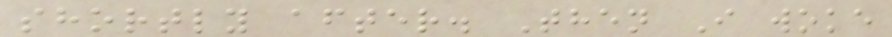shortly after. Then I woke
